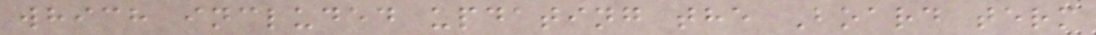which included updating the Board term
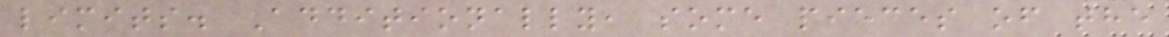limits. Additionally, some pieces of the
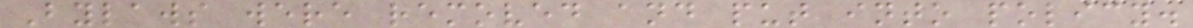Bylaws were removed and put into policy.
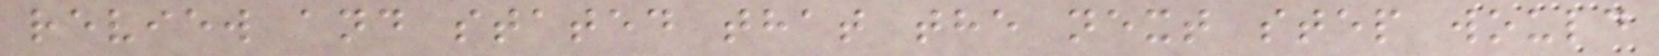review and stated that the next step would
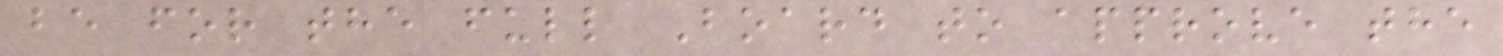be for the full Board to approve the
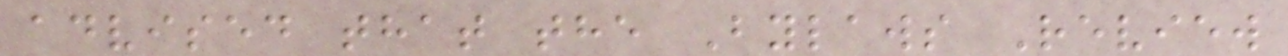advised that the Bylaws Review
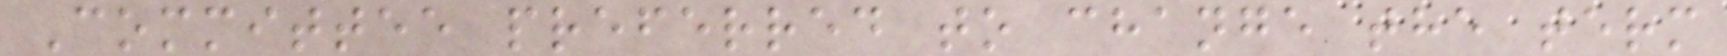Committee preferred to change the term
